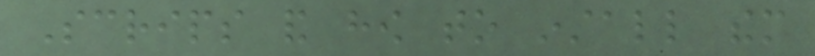Scrips and how to install them
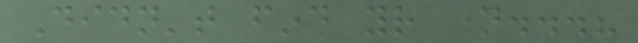Didn't find your name...?
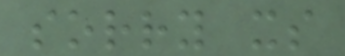sorry its
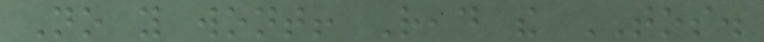No you wont! Read the TOS.
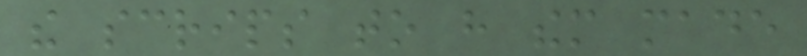the scrips to have them made
